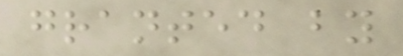granted by
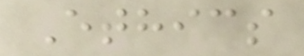Ethics
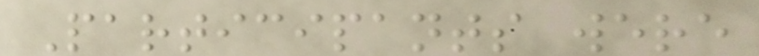Participants were
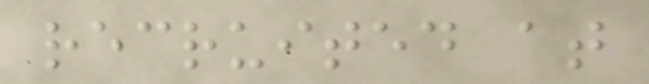recruited at
